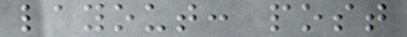layout: post
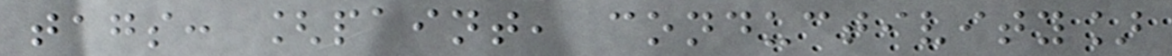tags: [paint, conductivity]
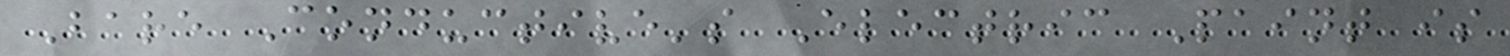Bare Conductive's Electric Paint is
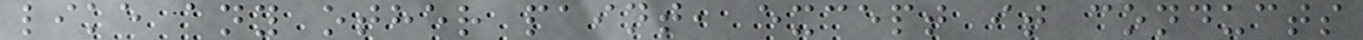like any other paint, except it conducts
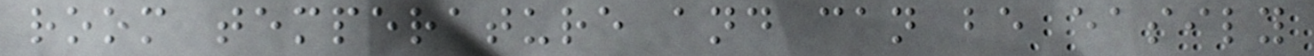room temperature and can be easily
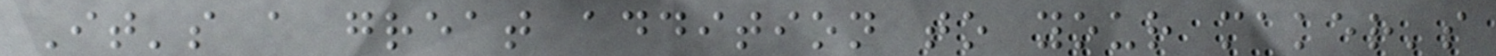It's a great addition to your maker's
